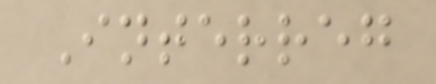Interreg
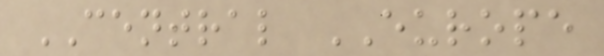CENTRAL EUROPE
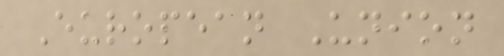European Union
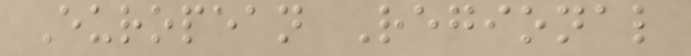European Regional
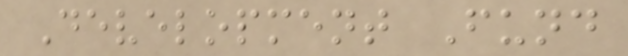Development Fund
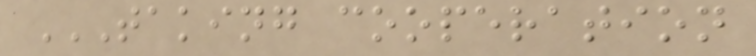TAKING COOPERATION
